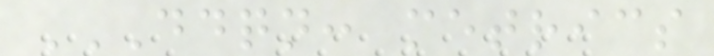DDQN: METRICS
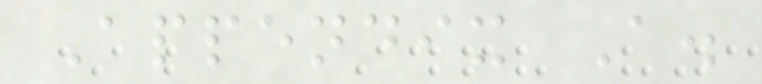Appendix A.
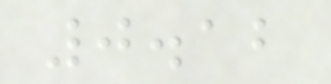0.12
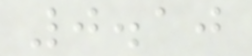0.10
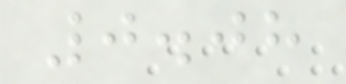0.08
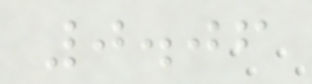0.06
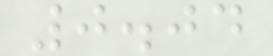0.04
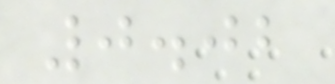0.02
